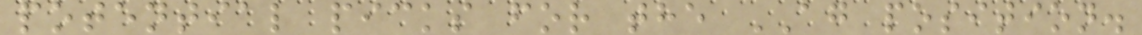potential picks for the AG position.
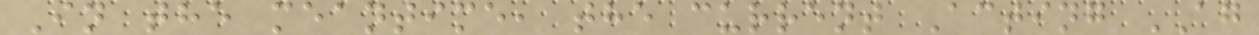In the meantime, the current Acting AG
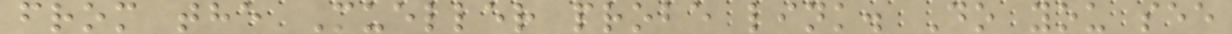from the Mueller probe link. Do you see
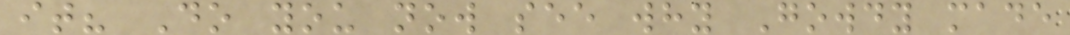it? Do you now see why Gowdy made
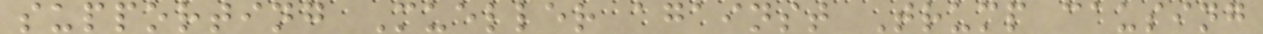supporting Mueller against Trump causing
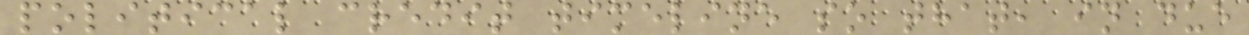political credit timeline so that, in due
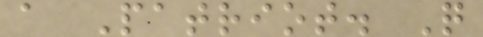a Patriot. Q
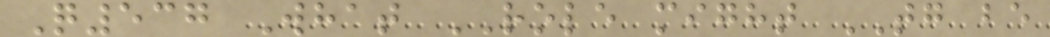Q537 What ROLE might TG be
